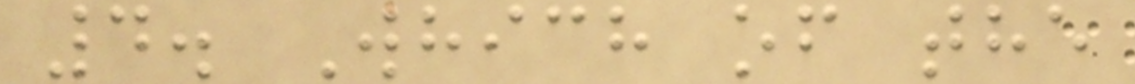4. Which of the
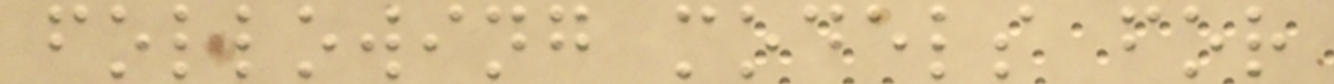following models for
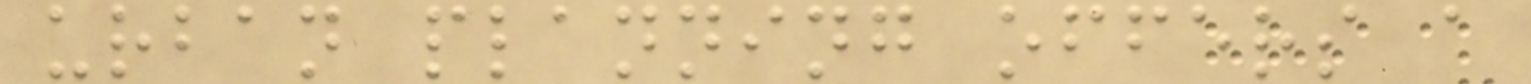urban planning offers a
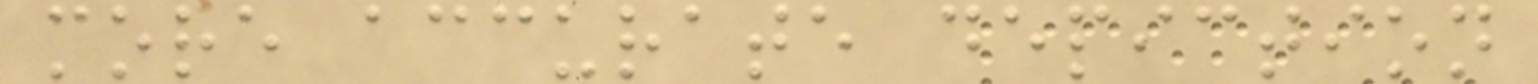more accurate depiction
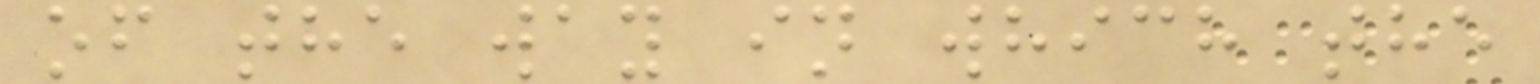of the way in which the
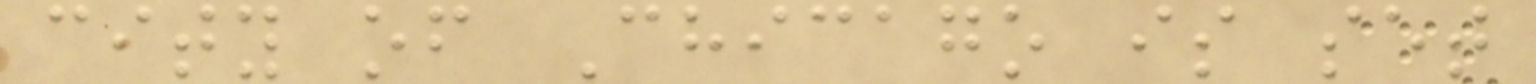city of Chicago is set
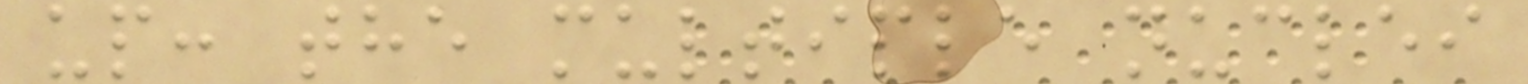up: the multiple nuclei
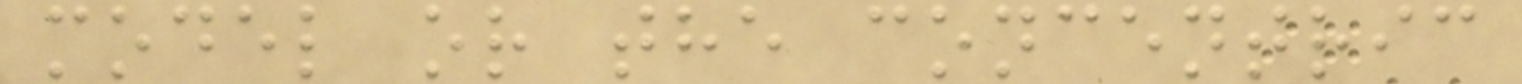model or the concentric
